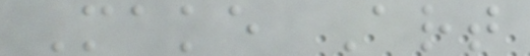Make Art
